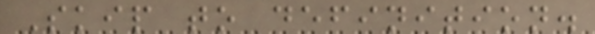Skip to definition.
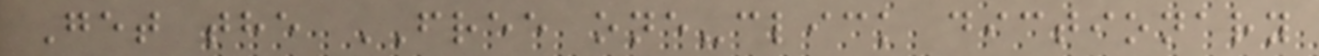Get the FREE one-click dictionary
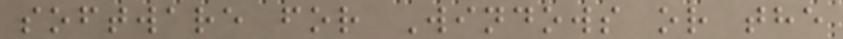software for Windows or the
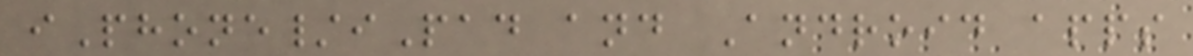iPhone/iPad and Android apps
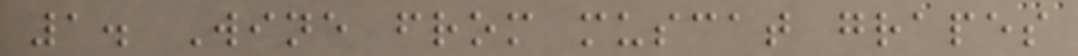1. Wine from muscat grapes
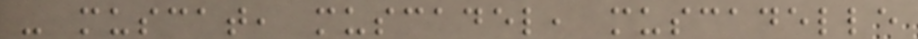- muscat, muscadel, muscadelle
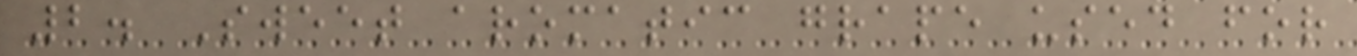2. Sweet aromatic grape used for
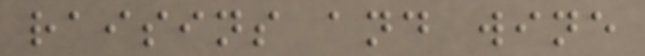raisins and wine
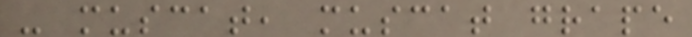- muscat, muscat grape
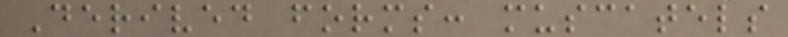Derived forms: muscatels
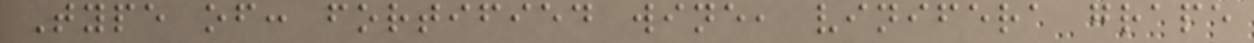Type of: fortified wine, vinifera grape
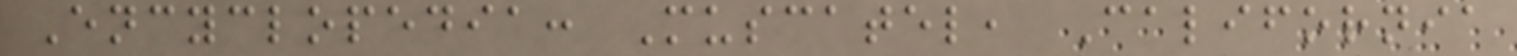Encyclopedia: Muscatel, California
